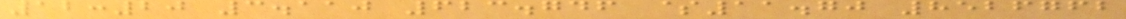12:20 3.110 623.746 $11.70 8526762
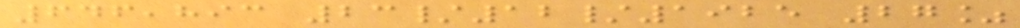646,893 23/12/1925 27%
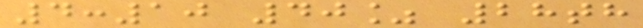4:10 40% 28th
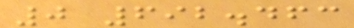0 692.463
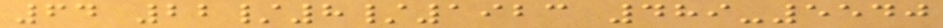64 22/8/1923 489-5540
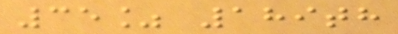35% 189th
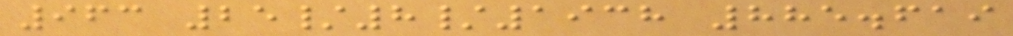963 25/8/1938 885.619
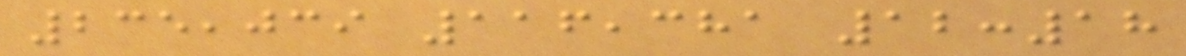235,039 116,381 12:18
